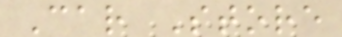Car Store
